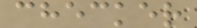checker
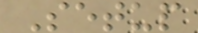Setup
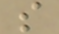s
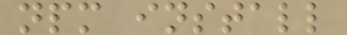npm install
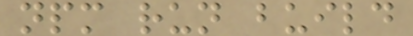npm run build
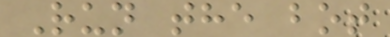Run the bot
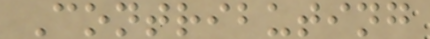Contributing
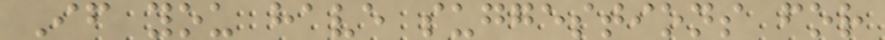If you have suggestions for
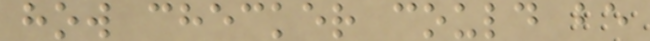how checker could be
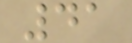41
